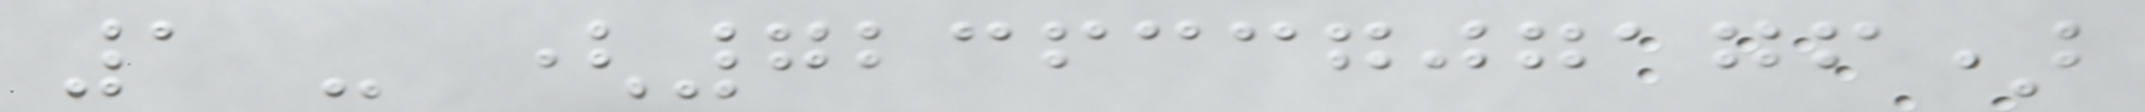1 - (723633707176)
